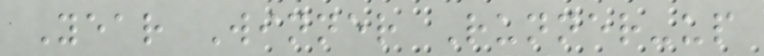Year Winner Runner-up
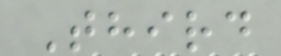Third
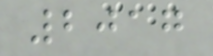2017
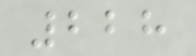228
